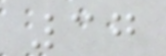37
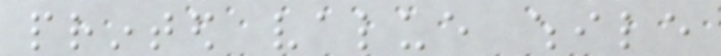printed value while
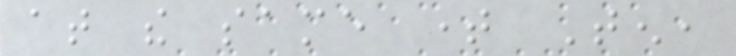at the same time Ten,
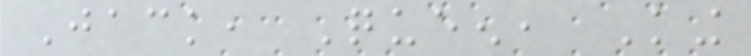Jack, Queen, King
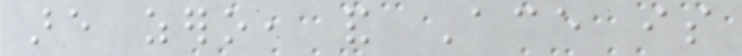are zero, and Ace is
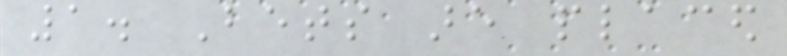1. Bets are placed
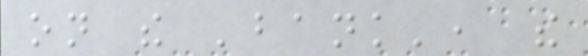on the 'bank', the
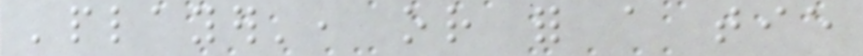'player', or for a tie
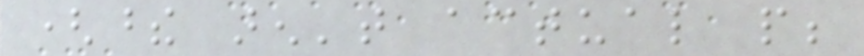(these aren't actual people;
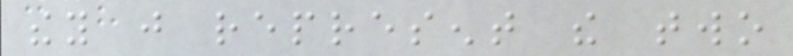they just represent the two
